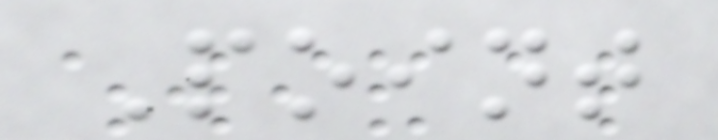Point
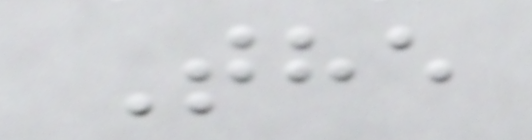The
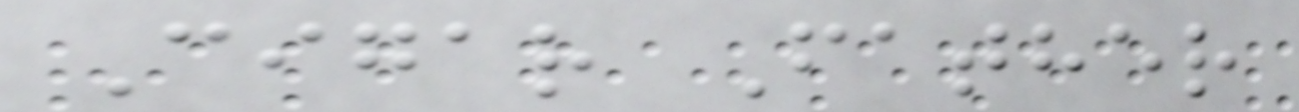Cigar Father
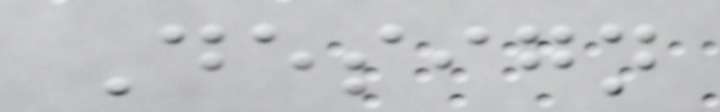Design
